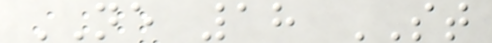NE 18 ST
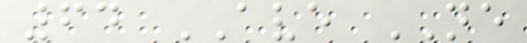64 AVE NE
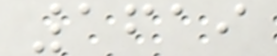1619
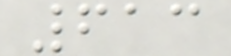613
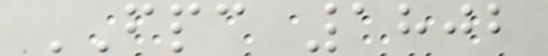FPC 1802
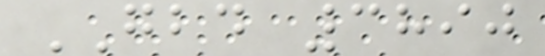GBD 3890
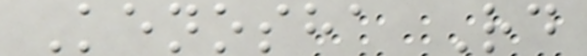Kenosha Rd
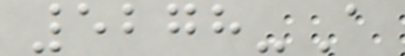5278-A
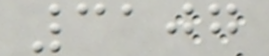3107
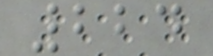224
